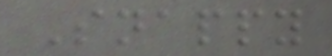Snappy
